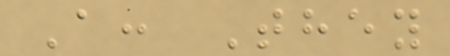A: They
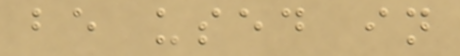be used in
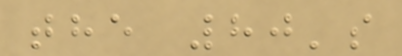the 80's
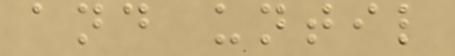and until
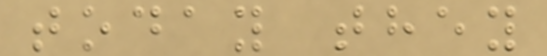today they
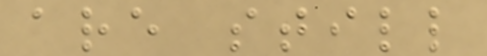are still
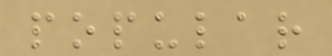popular
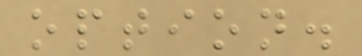option.
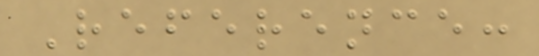Reference:
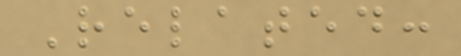Related:
